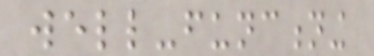well-functioning
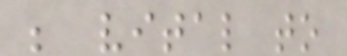be vital to
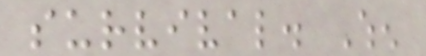survival. When
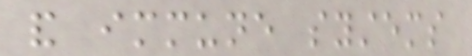and immune systems
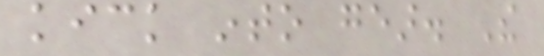kick into gear. The
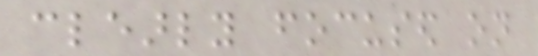clearly focused on
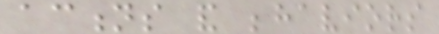actions and behaviors
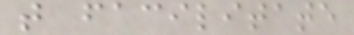that facilitate
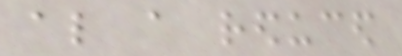also a reduced
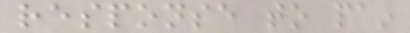response to pain
